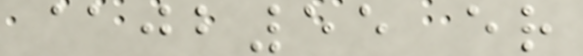@jb55 er
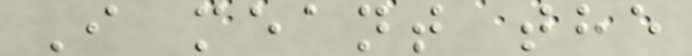I meant the
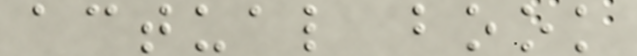actual book
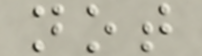not
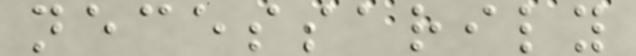necessarily
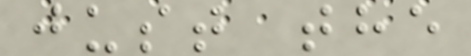just the
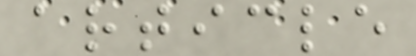article
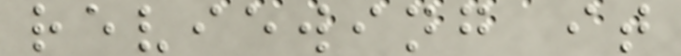reviewing it
